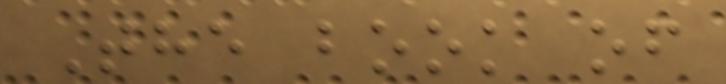The book of
